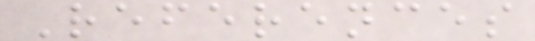References
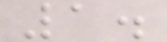1.
